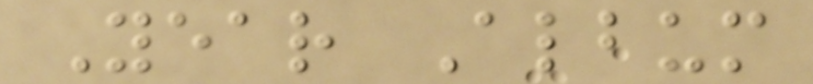Year Album
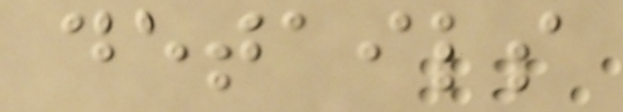details
